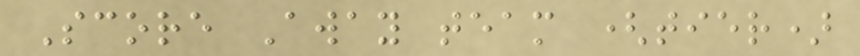Score Away team (tier)
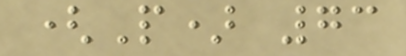(P) 73
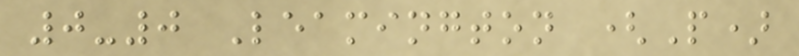0-0 Leamington (P)
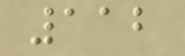112
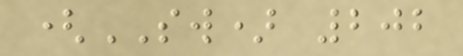(SW) 202
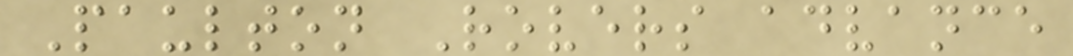Paulton Rovers advance
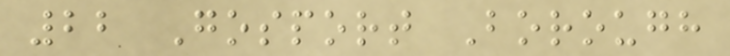22 Gosport Borough
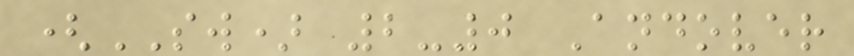(SW) 2-0 Andover
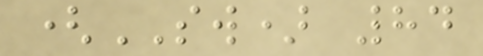(SW) 84
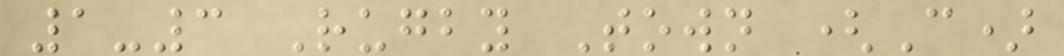1-3 Rugby Town (C)
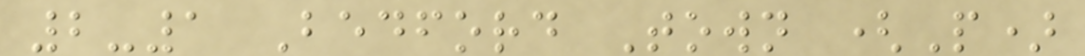2-1 Bedford Town (P)
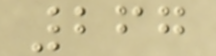267
